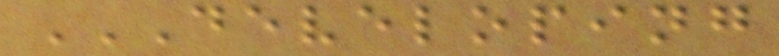DEVELOPING
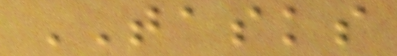TASKS
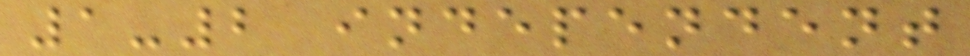1-2 independent
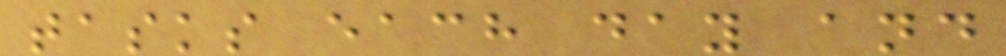tasks each day and
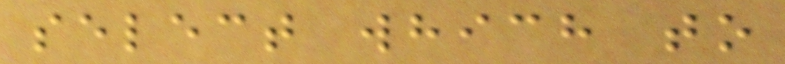select which to
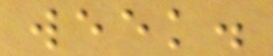week.
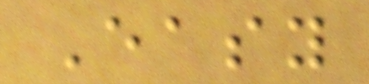Easy
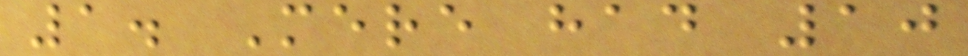1. Mere had 10
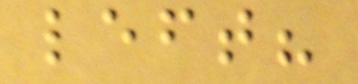left?
